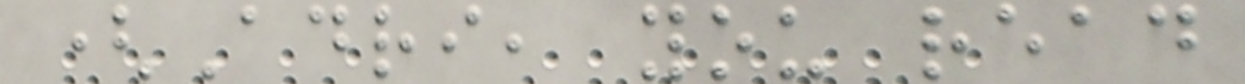(Adri, you read
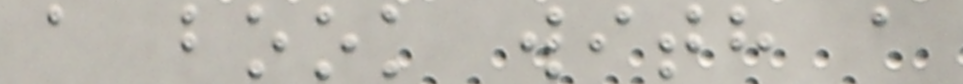a book with a
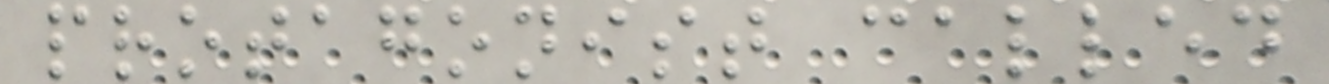protagonist called
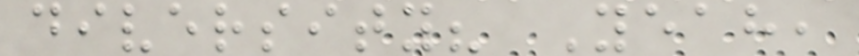diversity? Yeah,
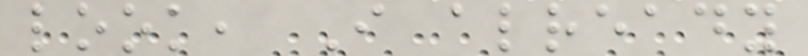look, I already
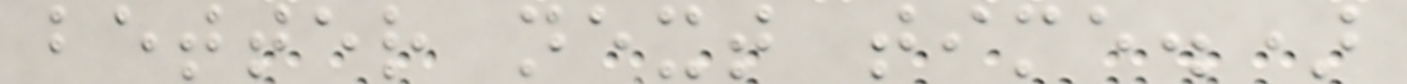better next time.)
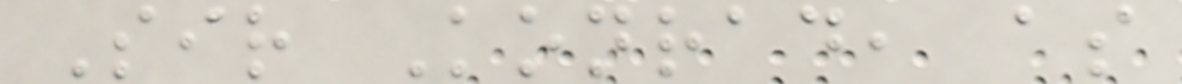Sir Konrad, as
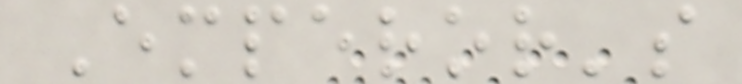Emperor's
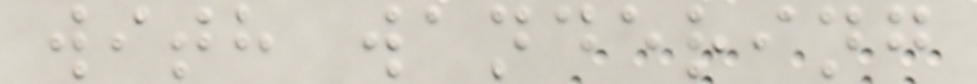with wandering
